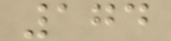174
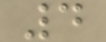4
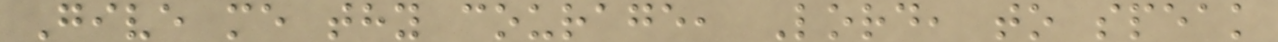Give me thy courage, Lord, to speak
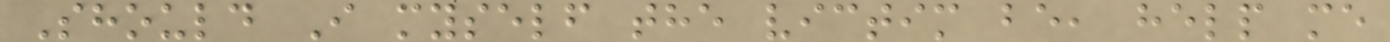Should I myself the victim be, help me
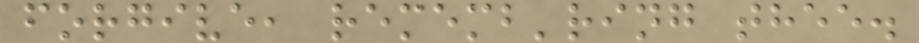forgive, rememb'ring thee.
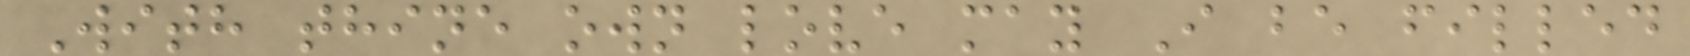With thine own love may I be filled
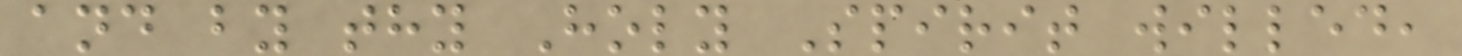and by thy Holy Spirit willed,
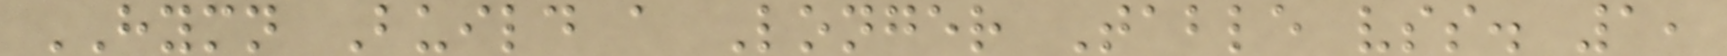HYMN Build a Longer Table vss. 1,
